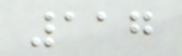117
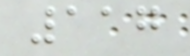117
